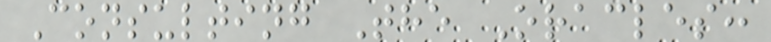Consulting The Oracles:
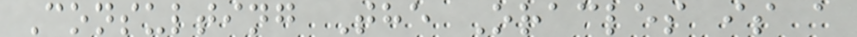Consulting The Oracles is a
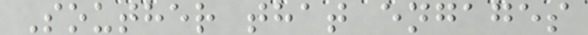Souther that engages
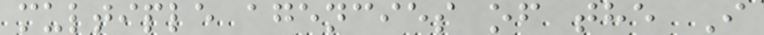multiple agencies of the I
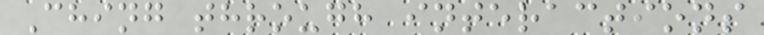Ching through interactions
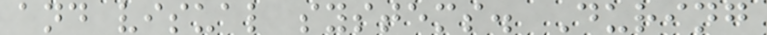and visual systems. During
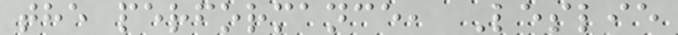the performance, Leslie
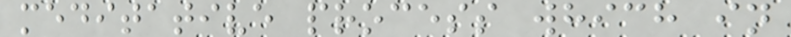meditative process which in
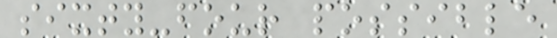sixty-four possible
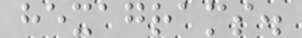hexagrams.
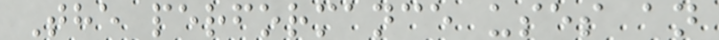The performance uses an
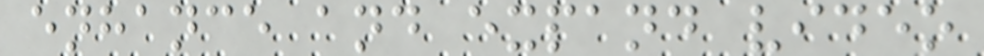enhance and expand video
